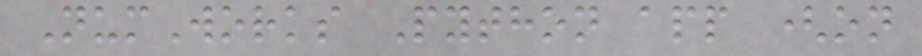NumWorks Python app (on
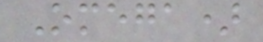Omega)
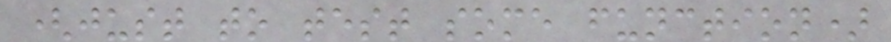(just to test some function)
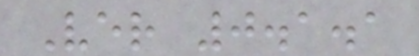Ver 0.1.1
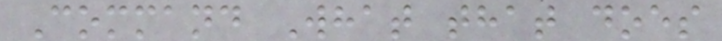Command What that does
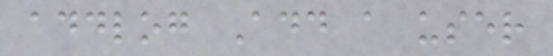addlog Add a user
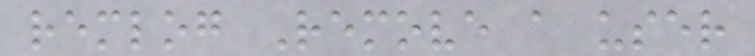remlog Remove a user
